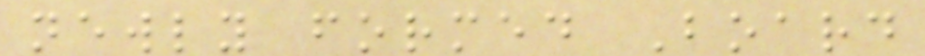newly formed Board
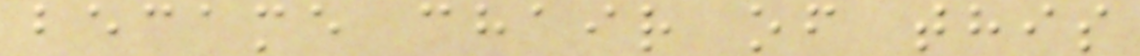became chair of this
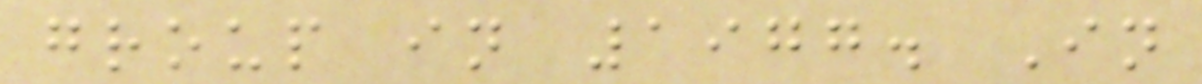group in 1977. In
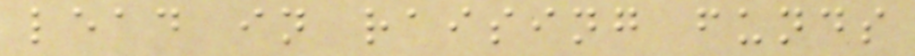lead in raising funds
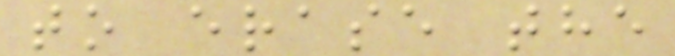to erase the
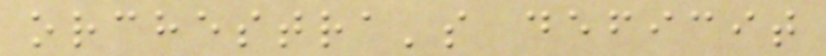orchestra's deficit
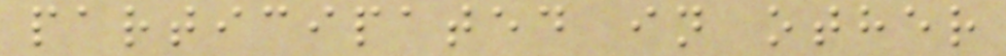participated in other
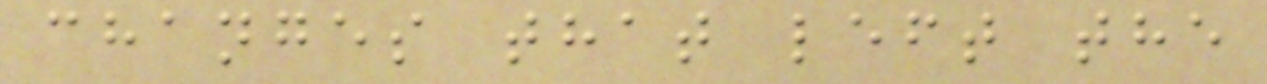changes that left the
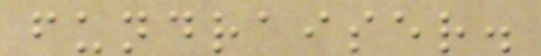fundraiser.
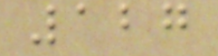127
